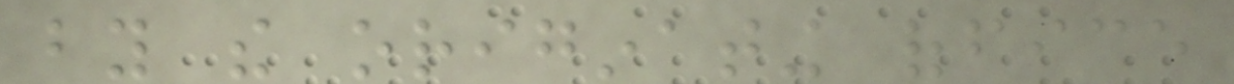by the originating office
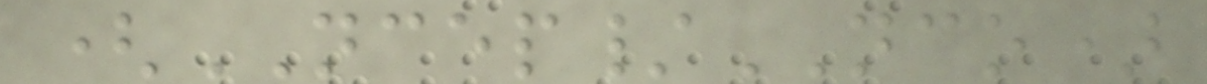(NCEP/NCO)
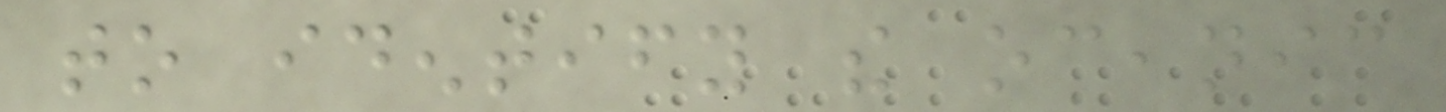to identify the oceanic
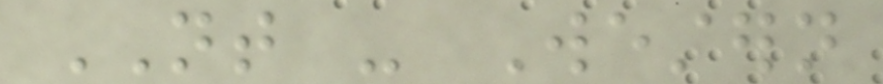NT - Western
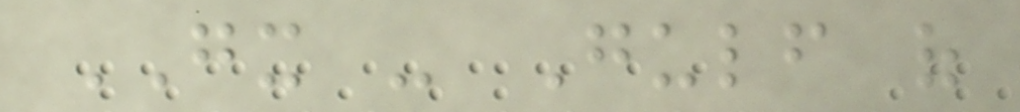GX - Gulf of
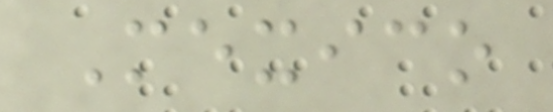Mexico
